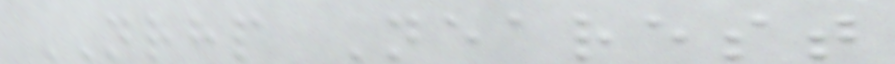NRHP Nearest
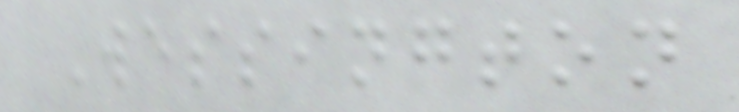Wessington
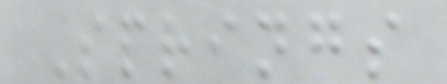Springs
